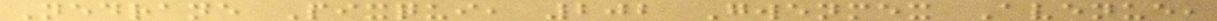Nedrane Pixqui, 202 Gwenmex Avenue,
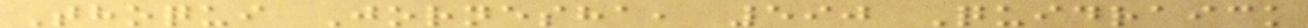Thoqui Jornesha, 590 Quidraick
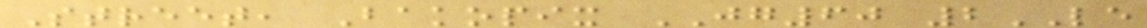Street, Bakopix JG60 2LE
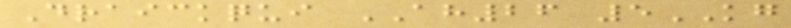Draickqui AH26 5KG
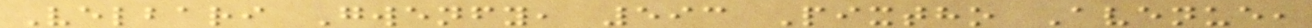Velbari Gwenfy, 593 Pixtho Avenue,
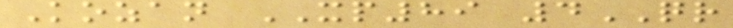Kozan XP89 4QR
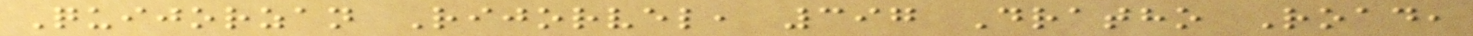Quijorzan Rijorvel, 397 Dratho Road,
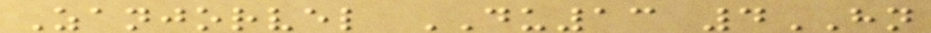Zanjorvel DU13 4HN
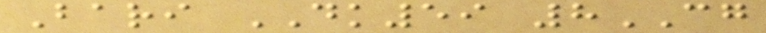Bari DK59 8CG
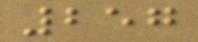257
